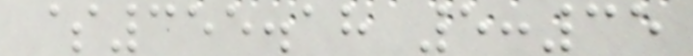$355.18 5:35
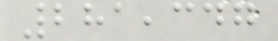281,347
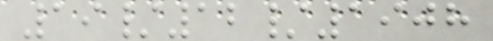19/12/1908
